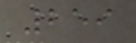259
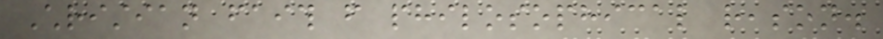Christian faith from philosophical reason.
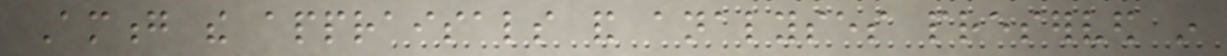Among the appraisals and analyses preserved in
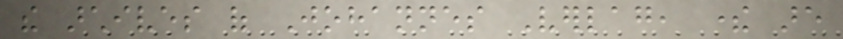the archives of Johannes Verlag, there are
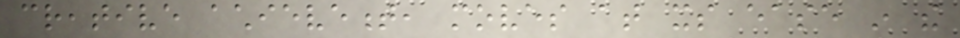creative achievement, moves at its ease in the
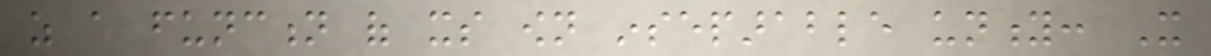as a function of its own inseparable unity: It
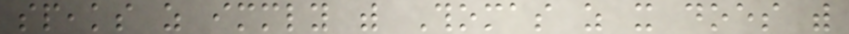speaks as immediately with Thomas as it does with
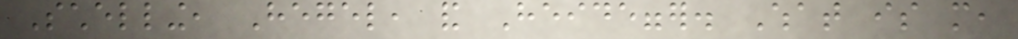Schelling, Hegel, and Heidegger. What is more,
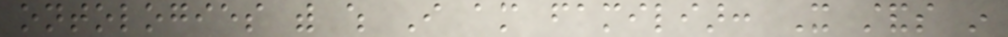ontologies with which I am familiar: It stands in
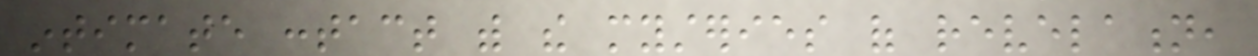intimate contact with the mysteries of revelation,
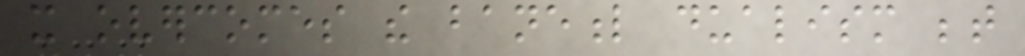it overcomes the baneful dualism between
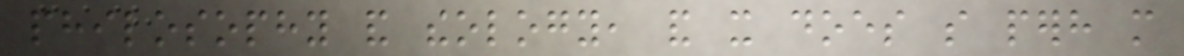philosophy and theology, and it does so perhaps more
